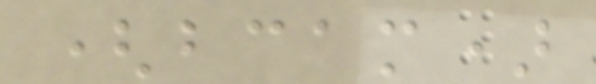(bcam)
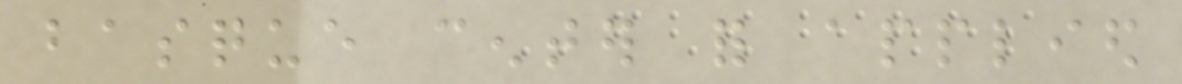basque center for applied
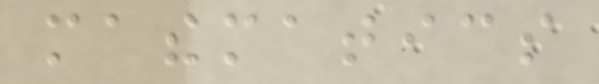mathematics
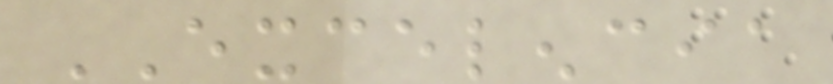EXCELENCIA
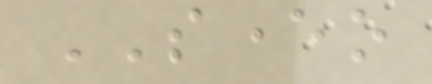SEVERO
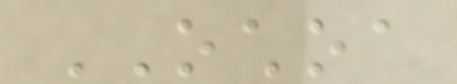OCHOA
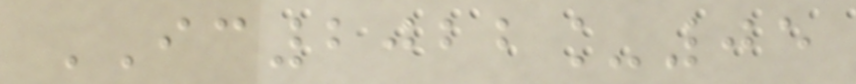IC2022_05
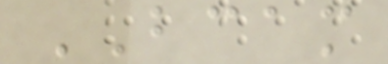BCAM
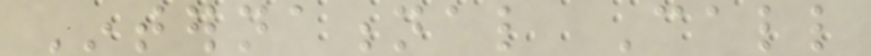International Call
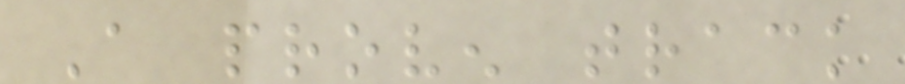A proven track
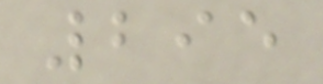295
